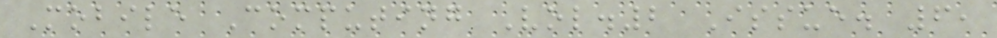Mobile Computing Vol.2 Issue. 6,
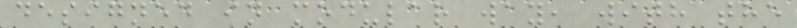designed in modular way, with the
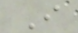I
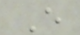E
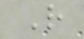R
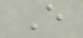E
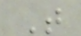T
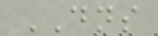DNS
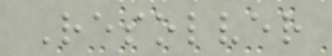Resolver
